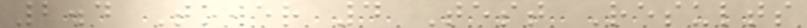2.4 Tower 4 Test Results
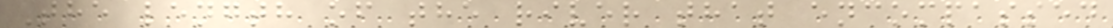The length of the river that encompassed
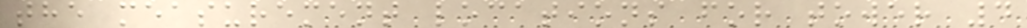the measurement locations for tower 4
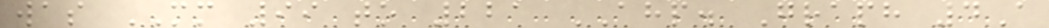was MM 99 to 221 AHP. Graph 4A
